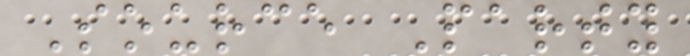Source Party
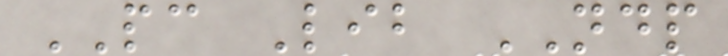PC Lib NDP
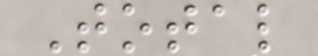Total
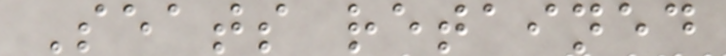Seats retained
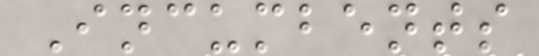Incumbents
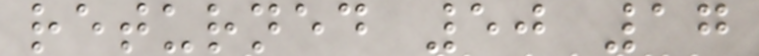returned 50 17
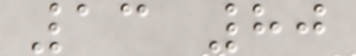13 80
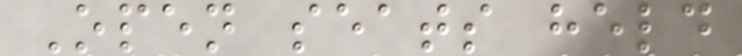Open seats held
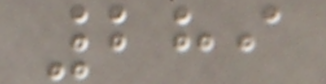289
